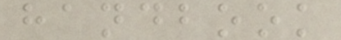handbook
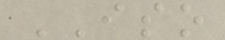ISO
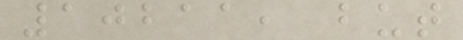10211, but
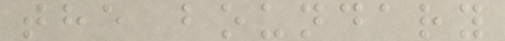the boundary
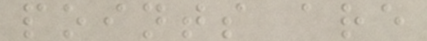points are
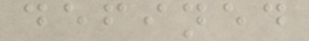defined
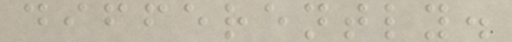differently.
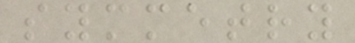symmetry
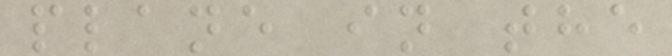plane in the
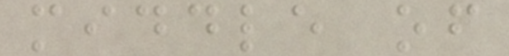middle of
